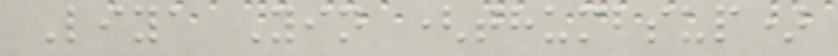Liya Yin (thumbsup)
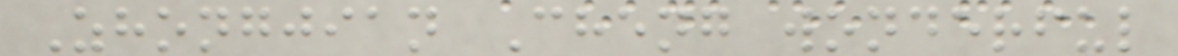Zhongjian Cheng wonderful
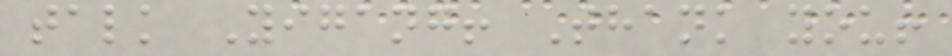talk Yigang! Thank you!
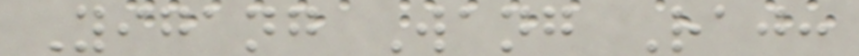Yigang Wang Raj:
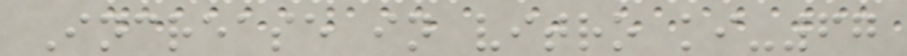Increase in vitro ki-67
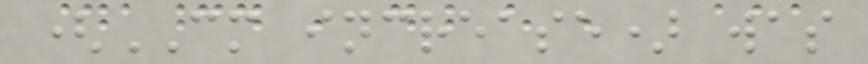(CM increase) was
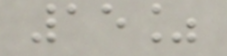15%
